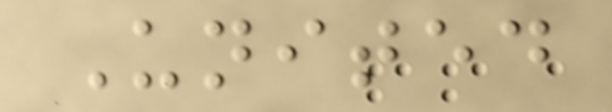United
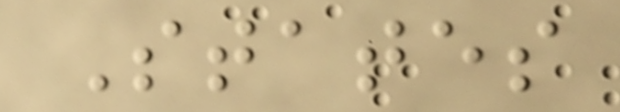States
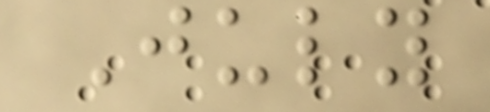July
